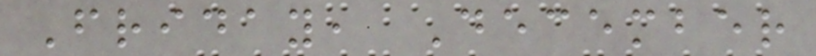Friday, December
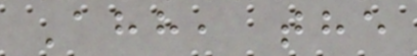Ahh, the
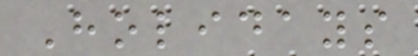Holidays
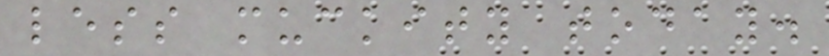less muckity today.
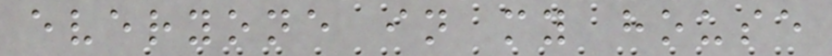everyone in my house
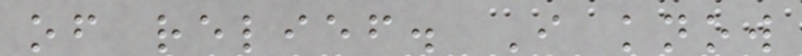of relief. I know
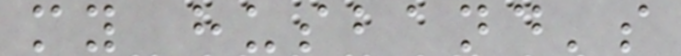my husband's
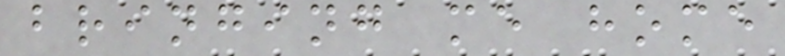bringing me home
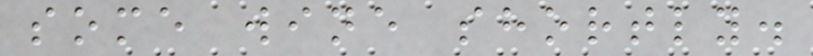some wine shortly.
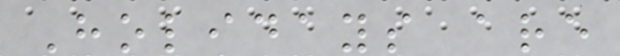Holidays are
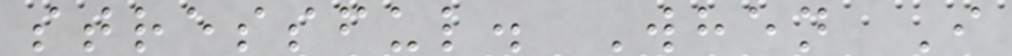stressful. When I
